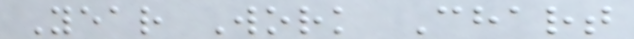Year Work Chart
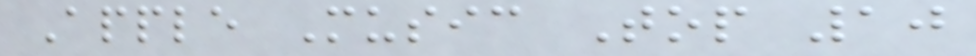Apple Music Top 10
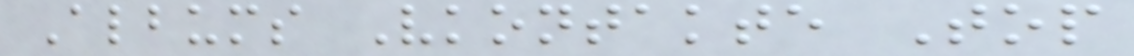Albums Vkontakte Top
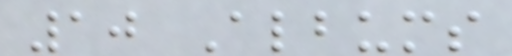10 Albums
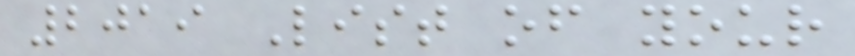2019 List of your
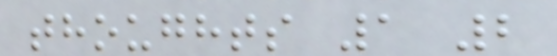thoughts 1 2
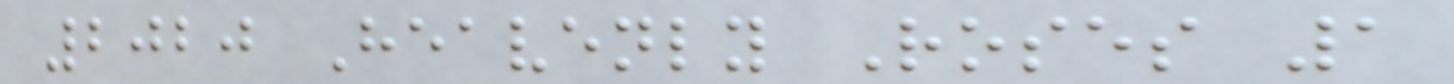2020 Heavenly Roses 1
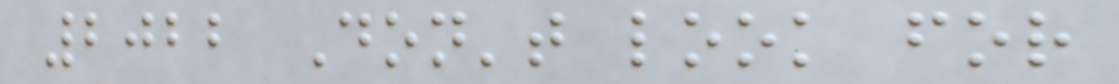2022 Don't look for
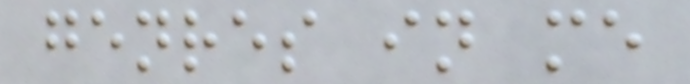genres in me
